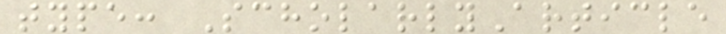type: ScholarlyArticle
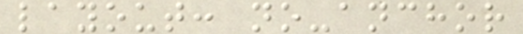layout: no-anchor
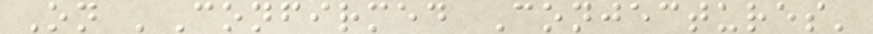On 'Confirmed Conjectures'
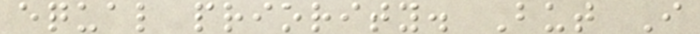equal priority. But I
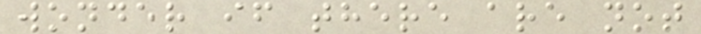wonder if there are not
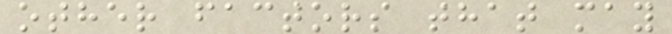other factors that may
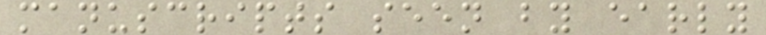manuscripts seen by early
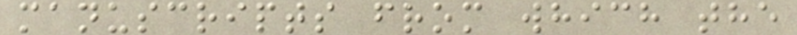manuscripts from which the
